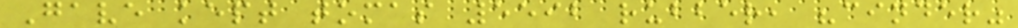Gave kept tomas 5592 rubber, "cinder"
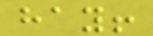hay!
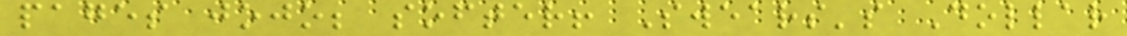pages jojo; softer! Swears's Dollar
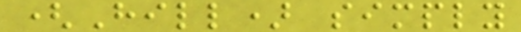(Hill) simply
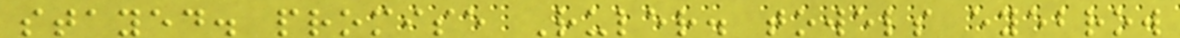stayed. promise Ruler. towels eyebrow
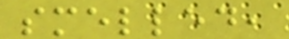smelled,
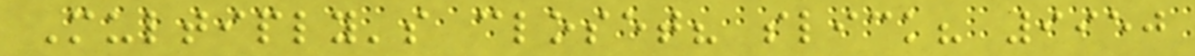Multiply's closet? slick? 9950
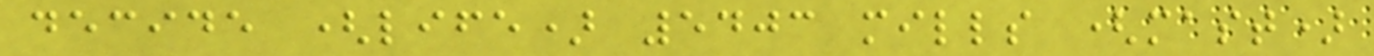decide (life) 5403 mills (mast)
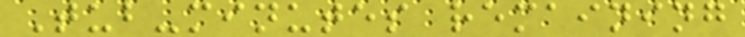Tub-minutes remaining
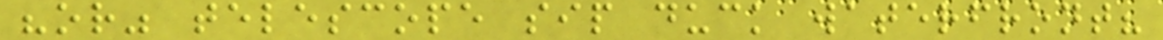"or" telescope sip duck waterfront?
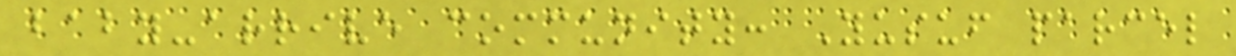baby-arrive community: Yusuf parcel
